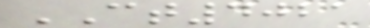CT4021
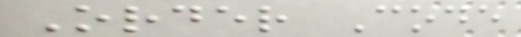Order Code
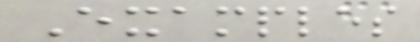Examples
